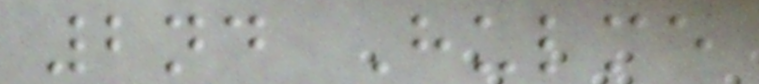2nd Hulme
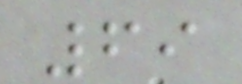69
